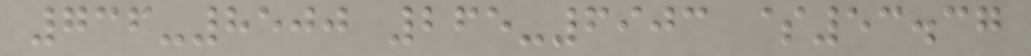736-8500 265-6903 $53.37
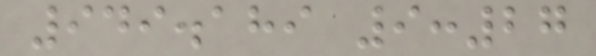949.189 9:27
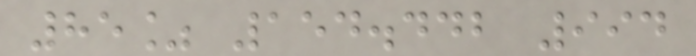85% 154.442 994
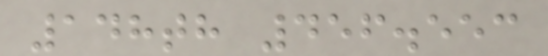148th 456.553
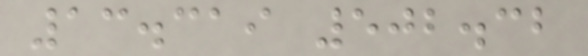13.319 502.32
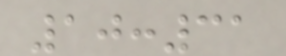10:31
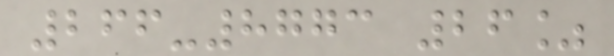266-8773 26%
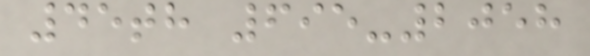45th 695-2058
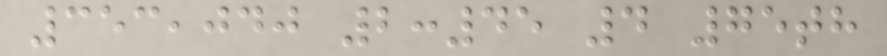353,040 2:45 4 75th
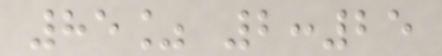85% 2:25
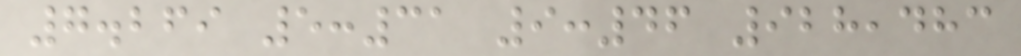7.269 5:31 9:46 928,483
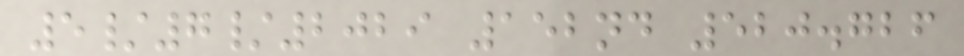5/7/2029 152nd 520.726
